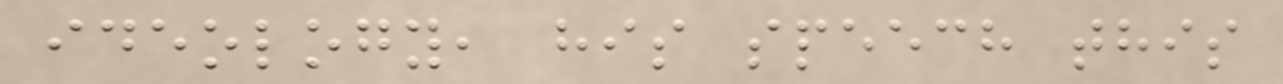ideology, his speech this
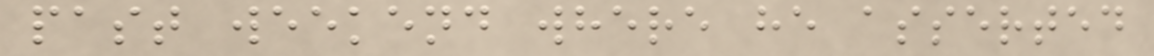past weekend where he asserted
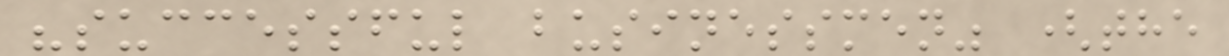"successful businessmen" (the
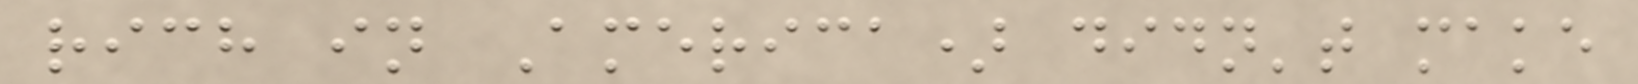rich in America) didn't make
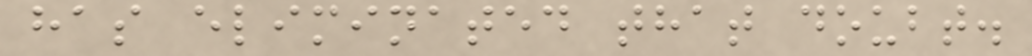has eliminated that doubt.
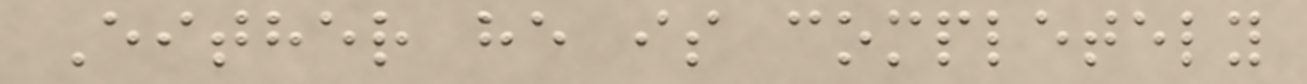Either he is completely
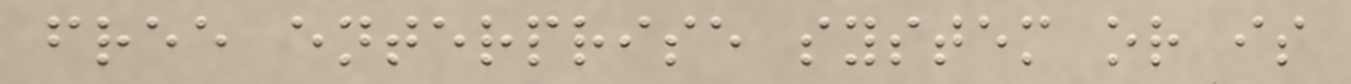free enterprise system or is
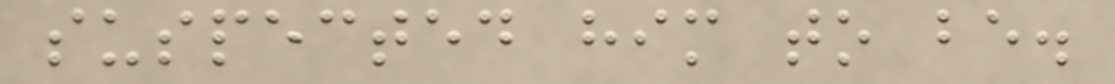suspected him to be.
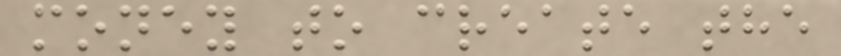money to create the
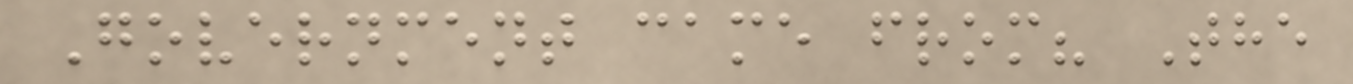Government came from? The
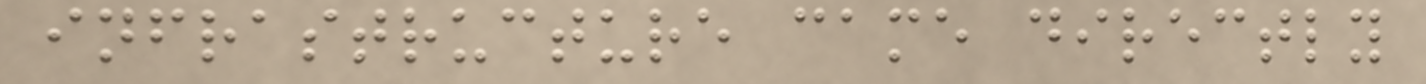infrastructure came directly
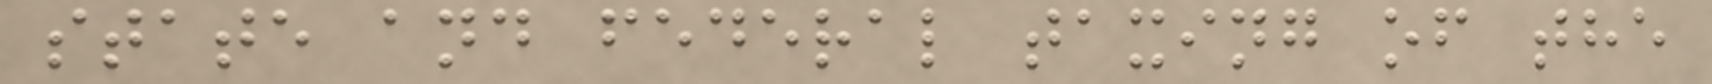state and federal taxing of the
